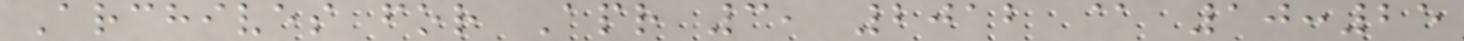Archives for Apr 3, 2012 @ 10:25
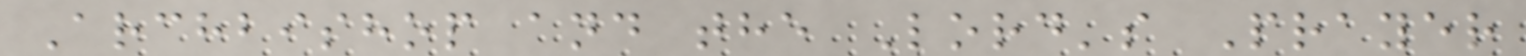Archbishop and the Lord's Prayer
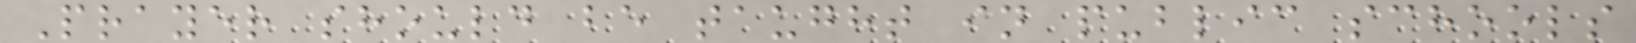Prayer should be taught in public schools
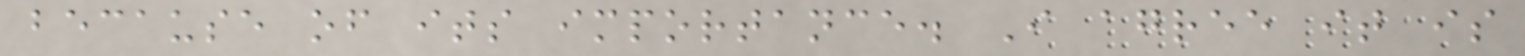because of its importance. I agree it is
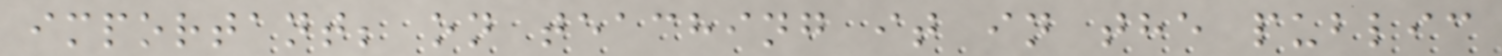important; on teaching it in the public
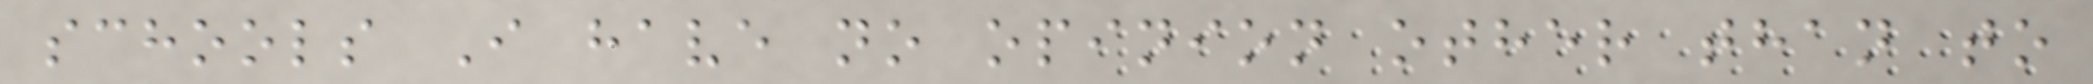schools I have no opinion other than to
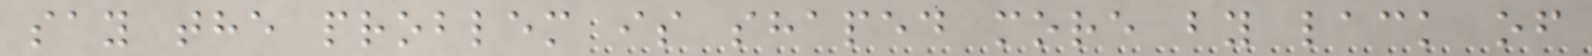say the problem is shaped more by lack of
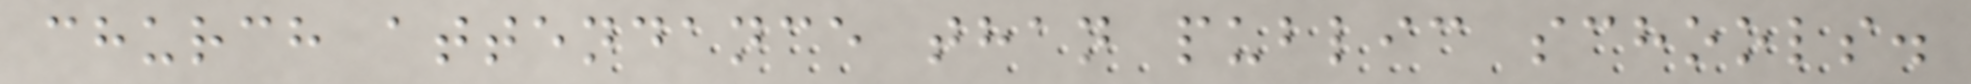church attendance than public schools.
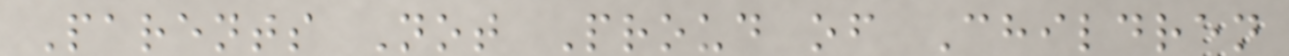Parents Not Proud of Children
